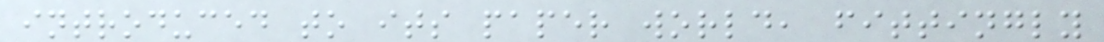introduced to its paper world, fittingly
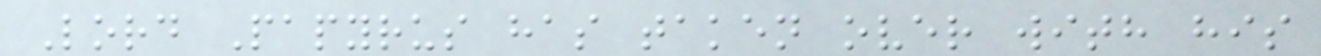Lord Papyrus has taken over with his
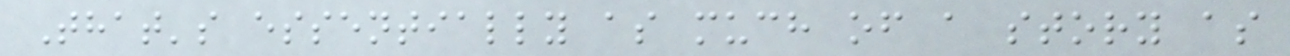That's essentially as much of a story as
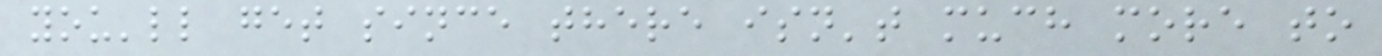you'll get since there isn't much more to
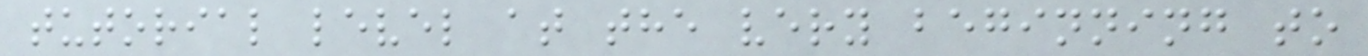tutorial level at the very beginning to
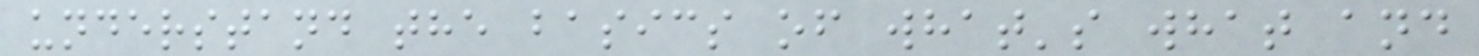understand the basics of what's what and
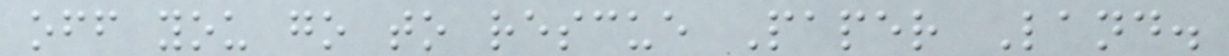off you go to rescue Paper Land.
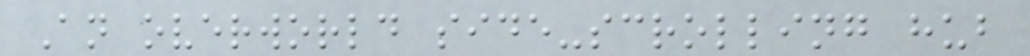An overworld side-scrolling hub
